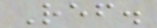Ref.
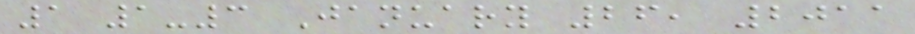1 1-3 January 26, 2011
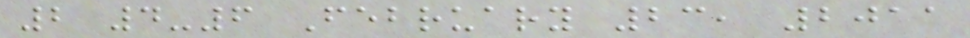2 4-6 February 23, 2011
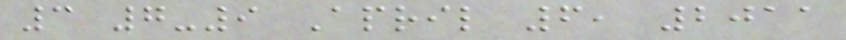3 7-9 April 6, 2011
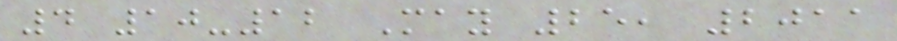4 10-12 May 25, 2011
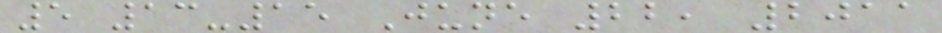5 13-15 June 22, 2011
